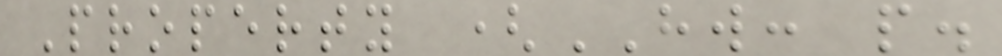Property (HW: p.
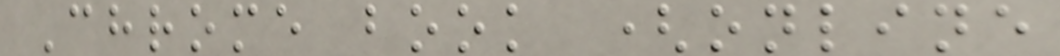Chrome book (online
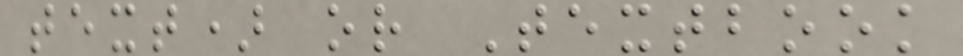text) or Textbook
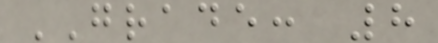GRADE: 8
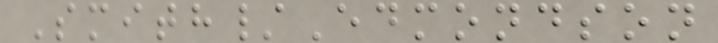Smith/Edmondson
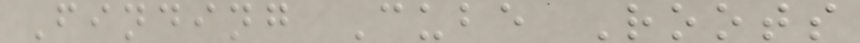Finding Cube Roots
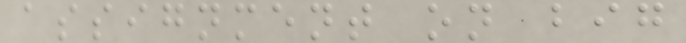assignment on big
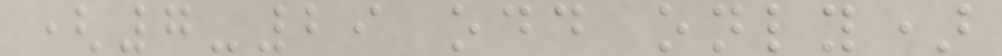(7-29 odd only)
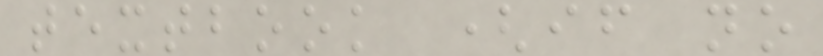textbook (if no
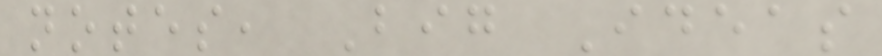notes, Big Ideas
